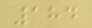184
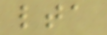lta
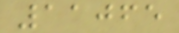11065
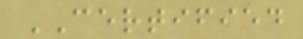CERTIFIED
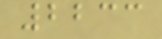2233
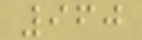960
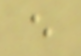e
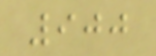900
